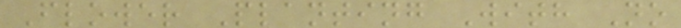Flower Planting With No
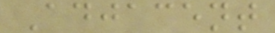Adjacent
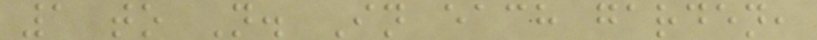1 to N. In each garden,
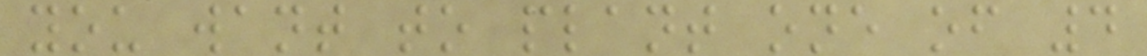you want to plant one of 4
